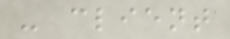- client
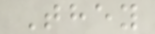They
